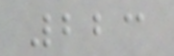223
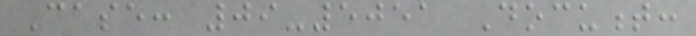Case: 09-5051 Document:
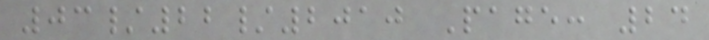03/22/2010 Page: 24
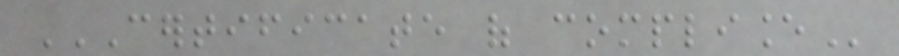CERTIFICATE OF COMPLIANCE
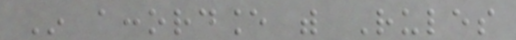In accordance with Rules
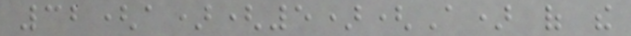32(a)(5)(A) of the
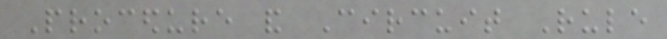Procedure and Circuit Rule
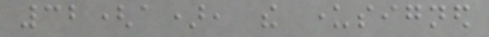32(a), the undersigned
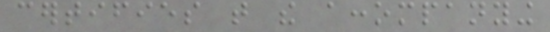certifies that the accompanying
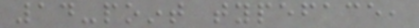14-point typeface,
